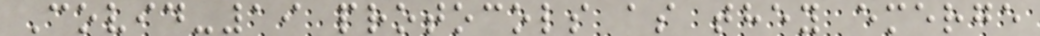Covid-19 protocols as they emerge
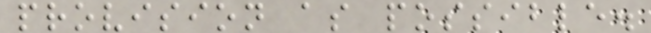provision as possible.
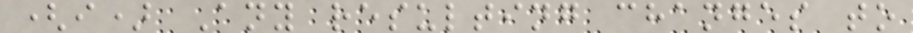(i) Any resulting changes to
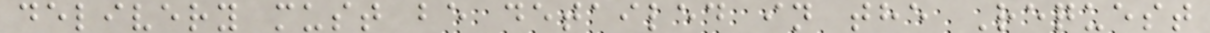delivery must be detailed in the Request
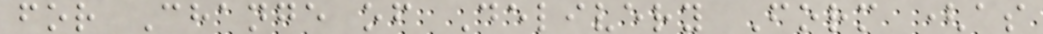for Change of Delivery Form (as
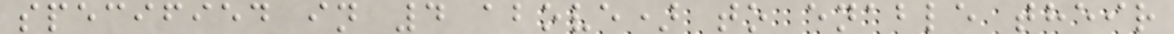specified in 4 above) to enable their
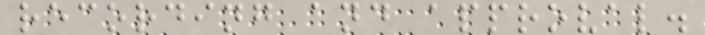recording and approval.
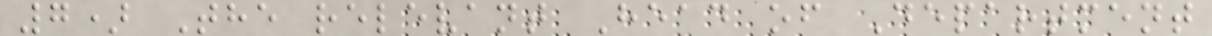7) The relevant Head of Department
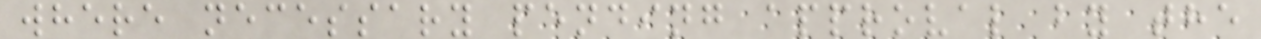where necessary pending approval by the
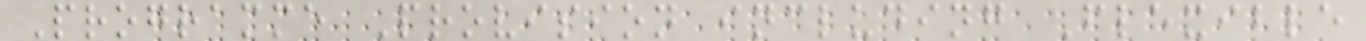Programme Provision including Flexible
